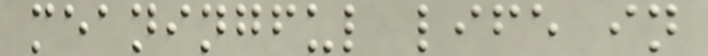meaningful life in
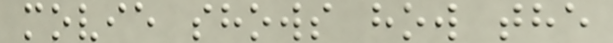movie shows how the
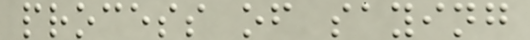process of saying
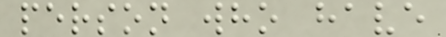person who have
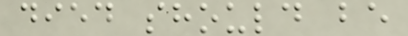died should be
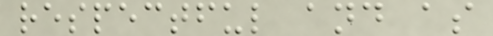respectful and as
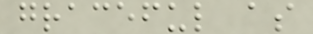graceful as
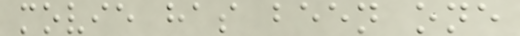movie has been one
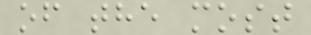of the most
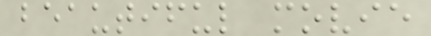beautiful movie
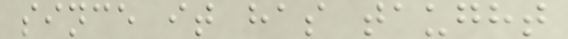since it has taught
